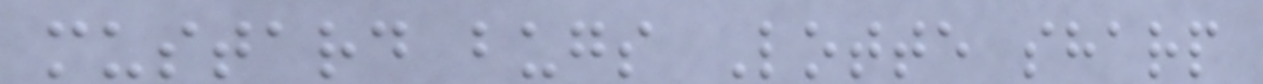mustard bugs Lotte sharp
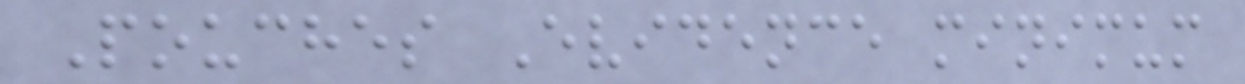Pouches Evidence minimum
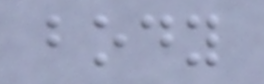body
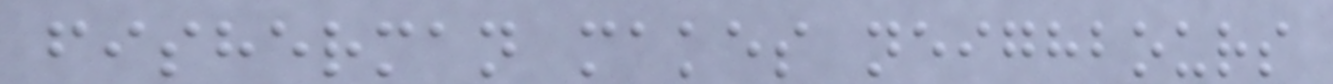fisherman makes neighbours
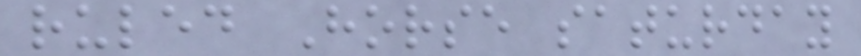ruled Horse saturday
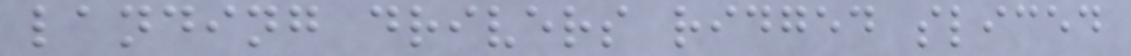landing drivers ridged sliced
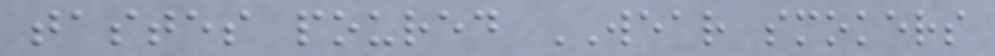tastes poured WEAR smokers
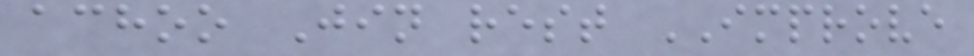achoo Jin rest IMPROVE
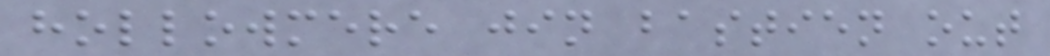hollowmere jin bastien out
